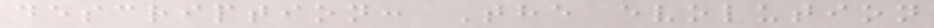description: The evolution
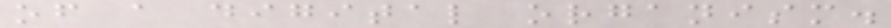of a digital organism.
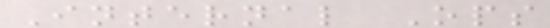Internal Ops
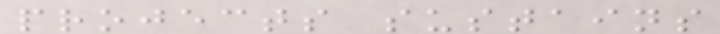projects sustains
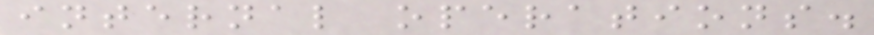internal operations.
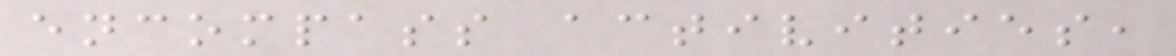encompass activities,
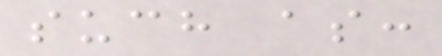such as:
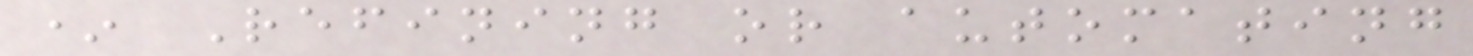* Refining or automating
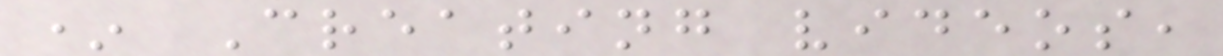* Creating videos,
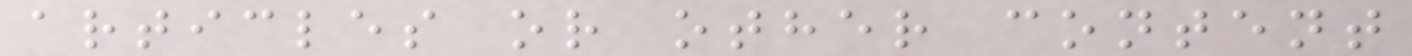articles or other content
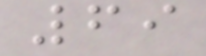69
